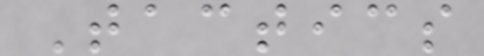Tactics
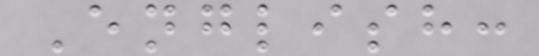English:
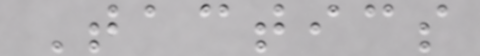Tactics
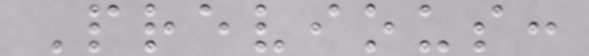Previous:
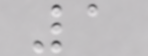1
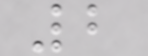2
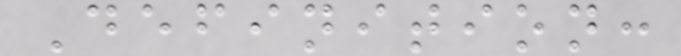Definition:
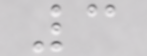3
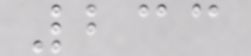233
